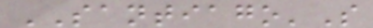SANTIAGO'S
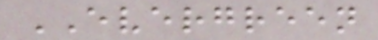EVERGREEN
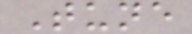Tune
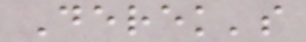Derek's
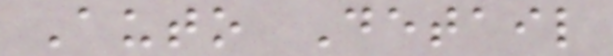Auto Detail
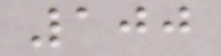100
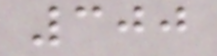300
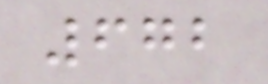672
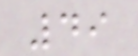49
